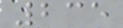235
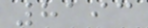8193
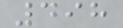498
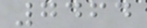7464
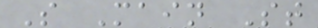S Main St
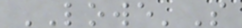LOWE'S
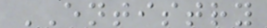ENTISTRY
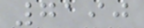7190
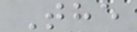The
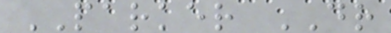PARKER DR
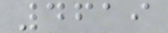4619
